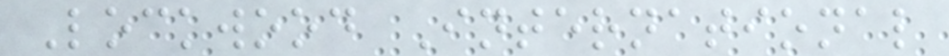Lockwood International
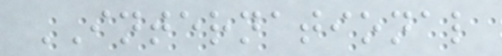INTERNATIONAL
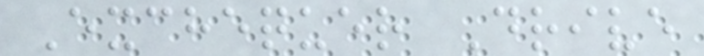Exchequer Drive
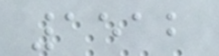1512
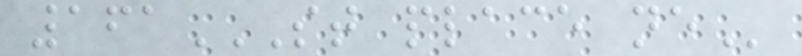161ST PLACE NE
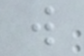w
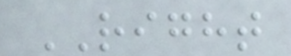RIGHT
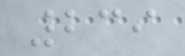239
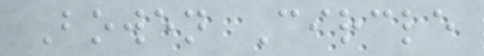Bowen Circle
